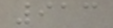913
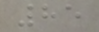85
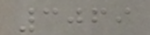3069
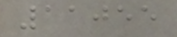11055
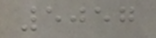5057
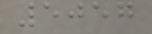5057
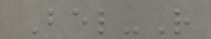Bel-R
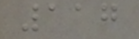117
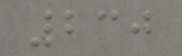230
